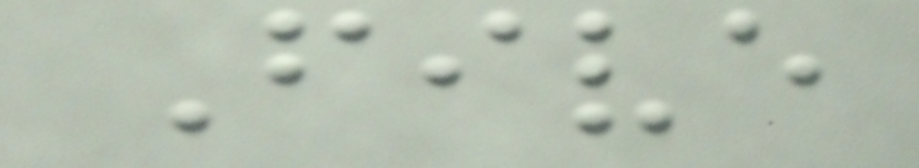Five
